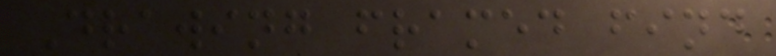Drawing framed find
